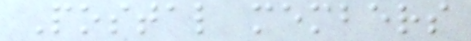Postal members
